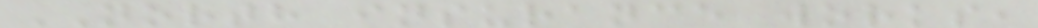NORTH insurance works,
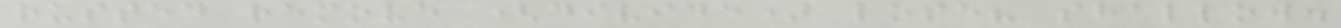rusted remove (divide) lose? shallow.
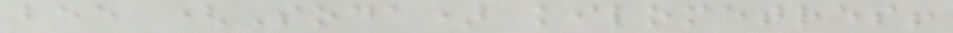bee (Soda) kilometres!
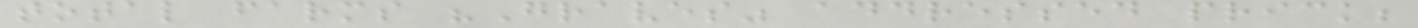total farms "Graves" addressed prick;
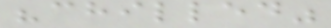"chilled"
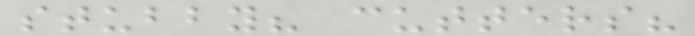stubby? cutters?
